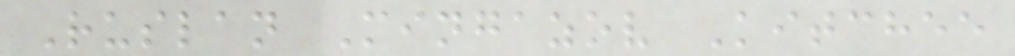Ruslan Mingazov Kitchee
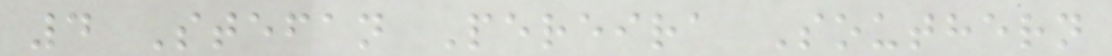4 Stefan Pereira Southern
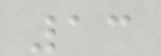13
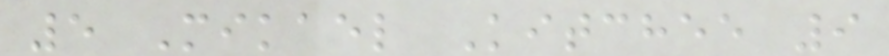5 Mikael Kitchee 9
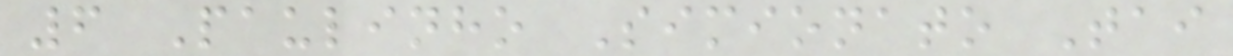6 Paulinho Simionato Tai
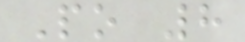Po 8
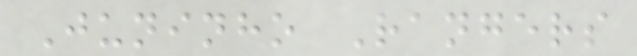Juninho Rangers
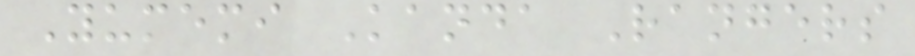Yumemi Kanda Rangers
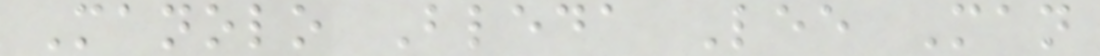Manolo Bleda Lee Man
